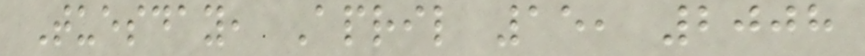Tuesday, April 15, 2008
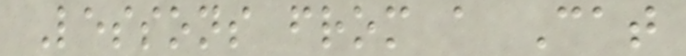Lessons from a Cat
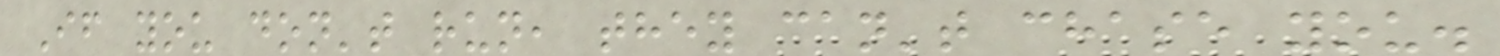If you don't run, they can't chase you.
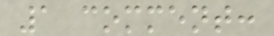1 comment:
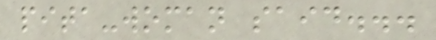pita-woman said...
